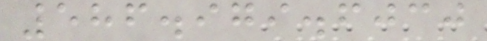586.979.6030
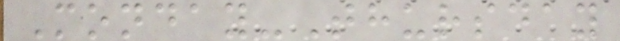Monday-Thursday
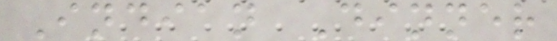Indian Dinner
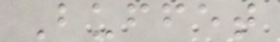Buffet
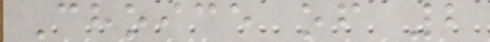Choice of 2
